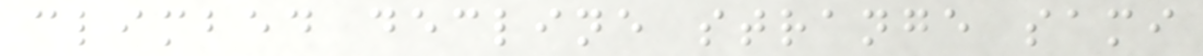climbed decline strange sami
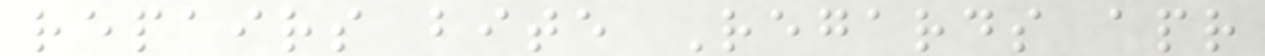repairs bite Regards apr
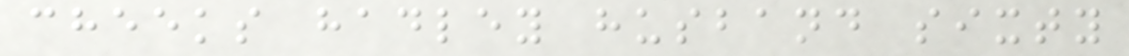cheeks hadley husband sixty
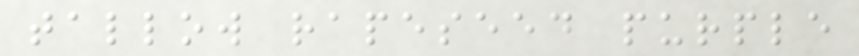tallow rapeseed purple
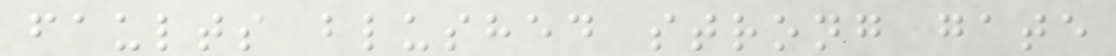faults blushed strong gate
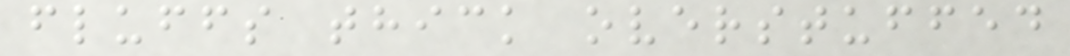fluffs thick overstuffed
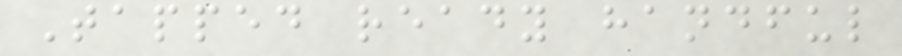Tapped ready handful
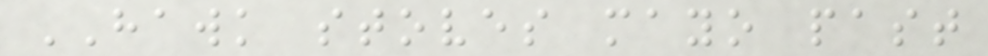HAWK stoves mayo past
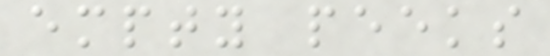empty peeks
